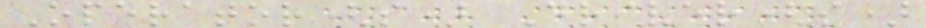Operator(s) Driver(s)
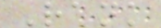Rank
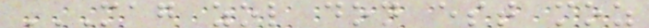MAG ZOL DON EST MOZ
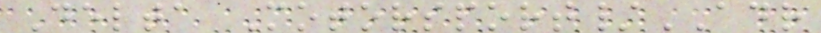Delta Motorsport/ADR
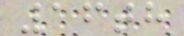16th
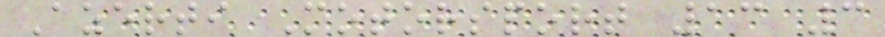Azerti Motorsport 13 3
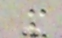-
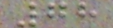78
